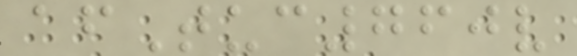afTuc760v
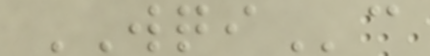WQIc
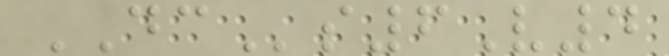DCs6V4
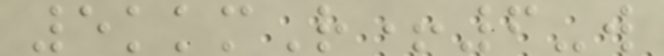5kkmR+6-w
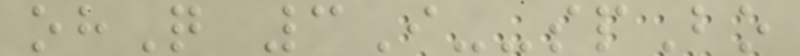ohQ 3I--spBo
